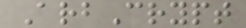ArbCrypt
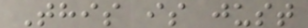This is just
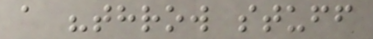a "throw stuff
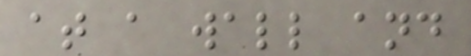at a wall and
